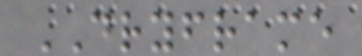DRYFRAME
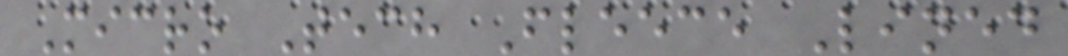Micro Tech Fleece Lined
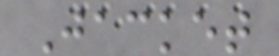Jacket
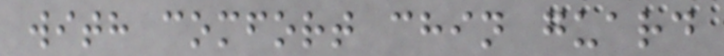with comfort chin guard
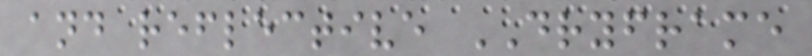and reflective DRYFRAME
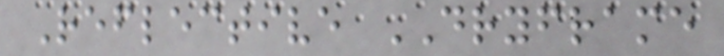Reflective DRYFRAME
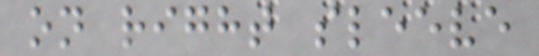on right sleeve
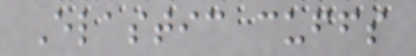Elastic cuffs
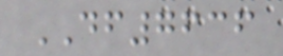DF7636
